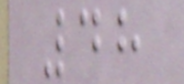48
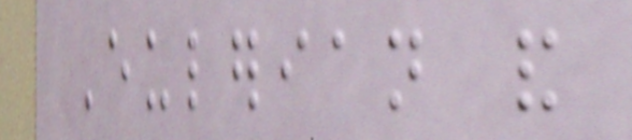Eulerian and
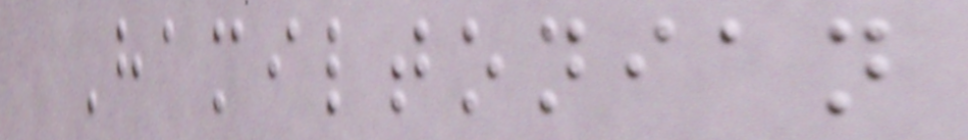Hamiltonian
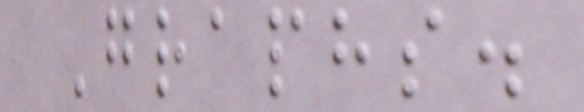Graphs.
